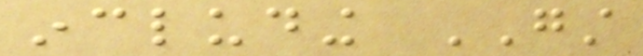including GST
